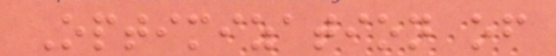Optimization of
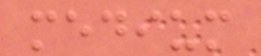medium
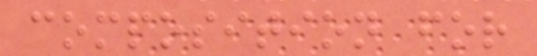composition for
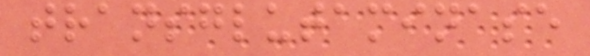transglutaminase
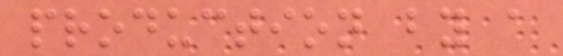production by a
